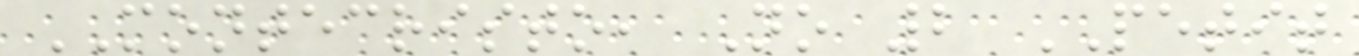MONTECRISTO, No 2 PETIT
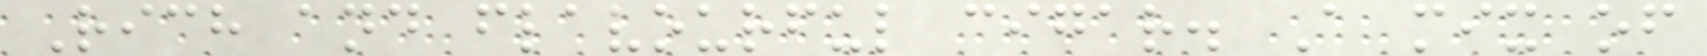Rich and flavourful cigar. A mix of
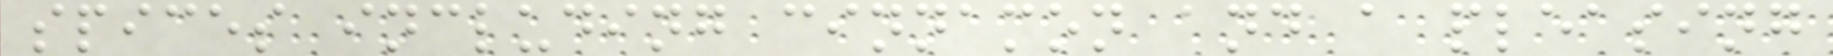spices including cinnamon and a pleasing
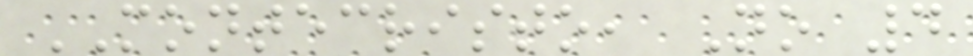MONTECRISTO, No 4
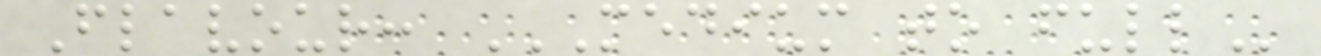Flavour: MEDIUM TO FULL
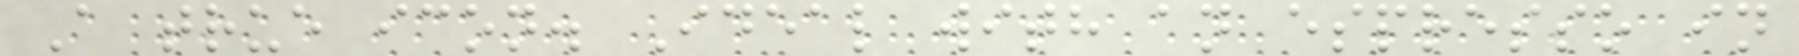A true icon. Ideal with an espresso in
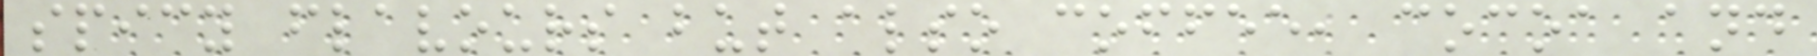spicy flavours but also coffee, cocoa and
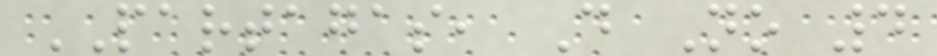PARTAGAS, D No 4
